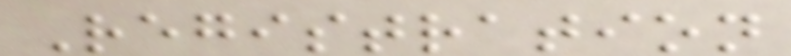Registration
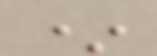*
